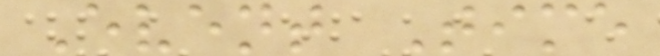Event Time
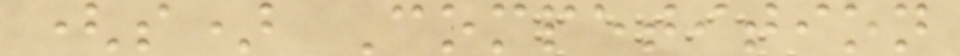(s) Competition
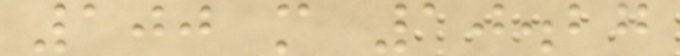100 m 10.27
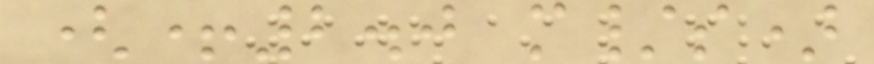(+2.0 m/s)
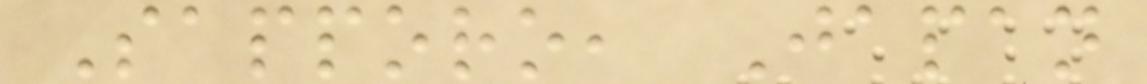Sapporo, Japan
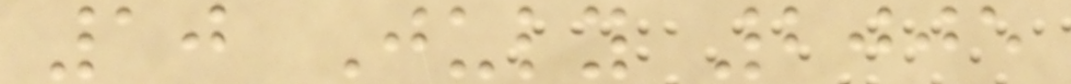10 July 2005
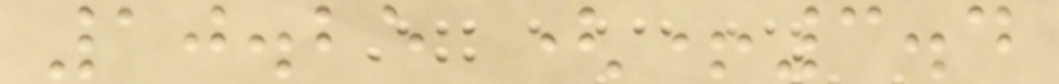10.25 (+3.4
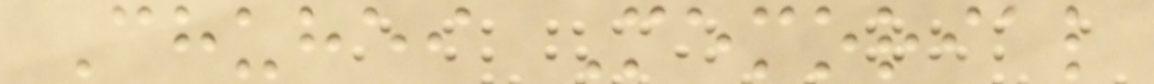Chuhei Memorial
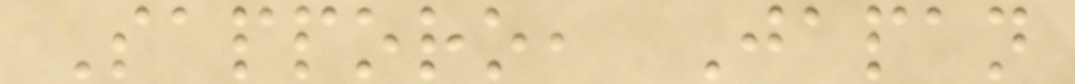Sapporo, Japan
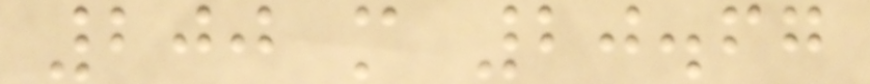200 m 20.67
